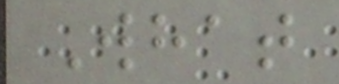What
